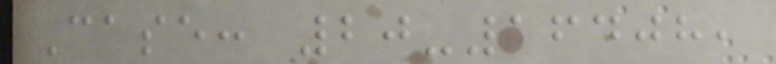Case: 20-16408,
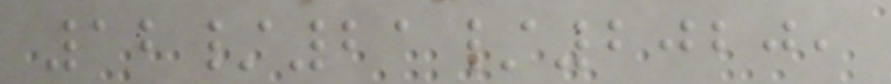12/21/2020,
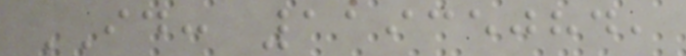ID: 11935084,
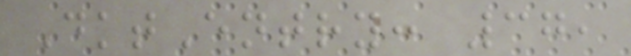DktEntry: 37,
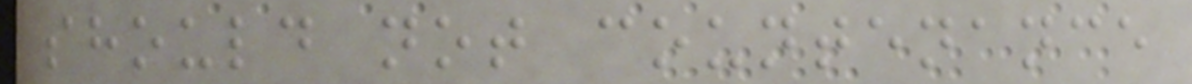should not countenance
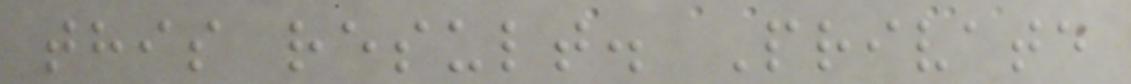this result. Private
